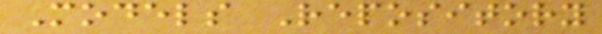Models Repository
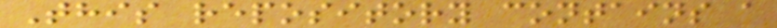This repository contains a
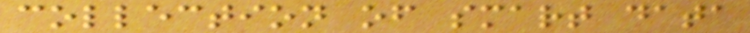collection of smart data
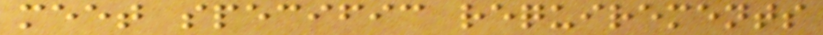meet specific requirements
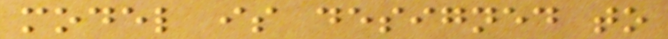model is designed to
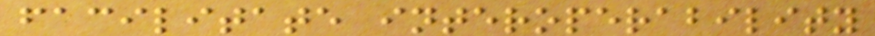facilitate interoperability
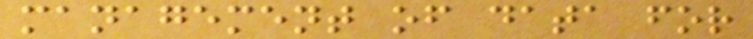management of data for
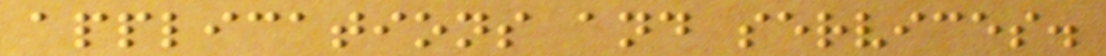applications and services.
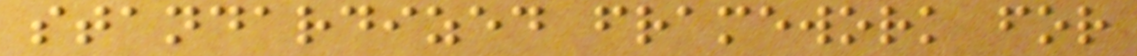standardized framework for
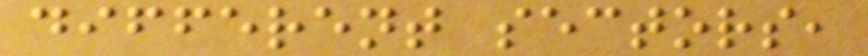different sectors,
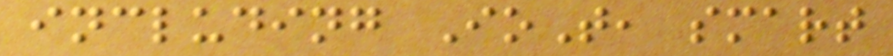including IoT, smart
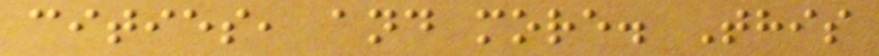cities, and more. This
